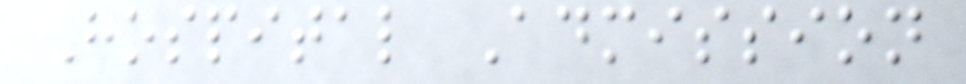Hospital Admission
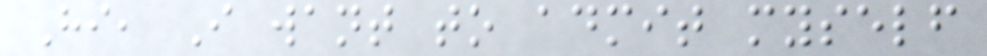Hi, I want to admit myself
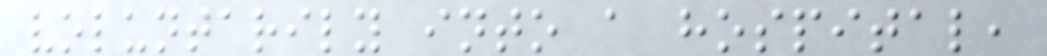voluntarily into a hospital,
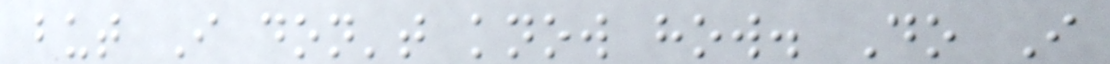but I don't know how. Do I
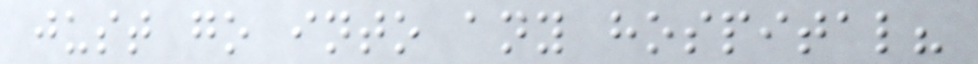just go into any hospital?
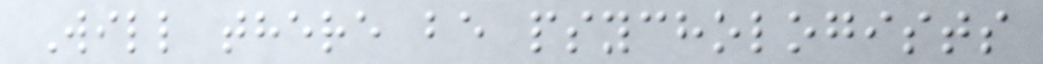Will there be psychologists
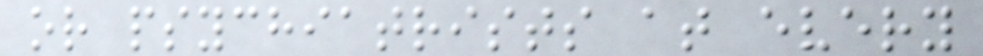or psychiatrists at every
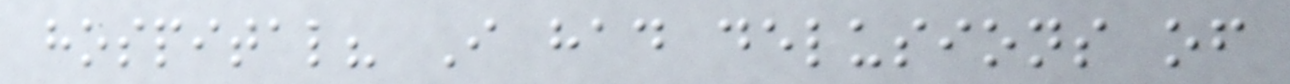hospital? I had delusions of
